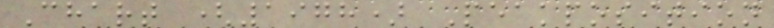Chart (1978) Peakposition
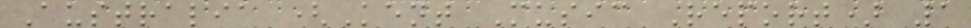Australia (Kent Music Report) 1
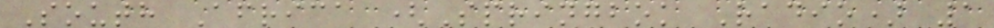South Africa (Springbok Radio) 1
